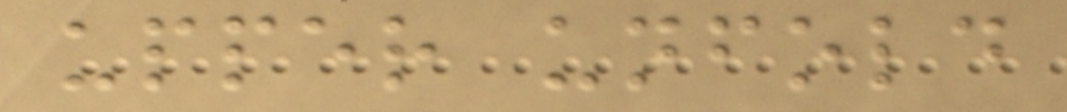upper unfold
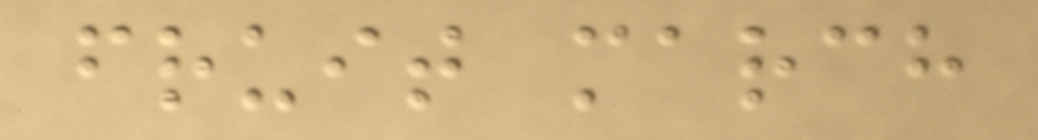fruit march
